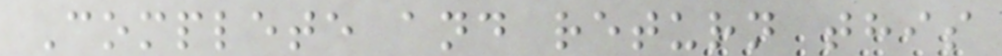Complete and return this
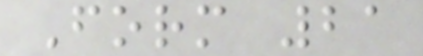Form 21
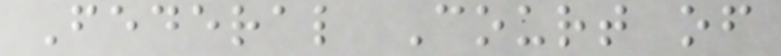Federal Court of
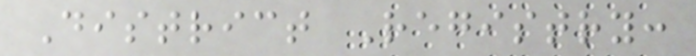District Registry:
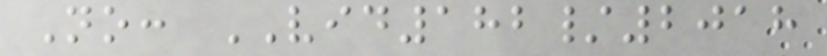No: VID182/2018
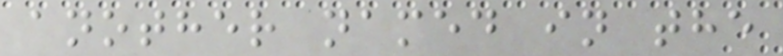another named in the
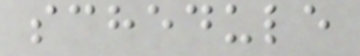schedule
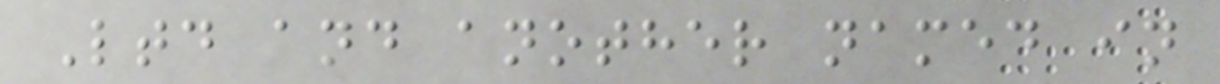Ltd and another named in
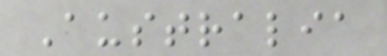Australia
